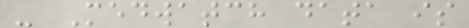- Medwatch data is
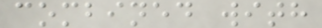combined with
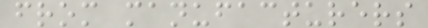from manufacturers
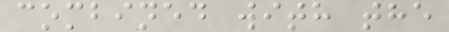combined with the
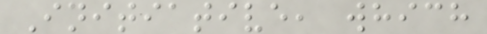Initiative, which
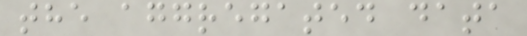the aggregated data
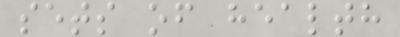sets of health
